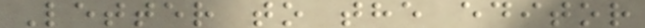Letter to the editor
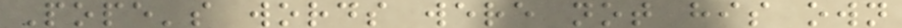Pope's words were not his own
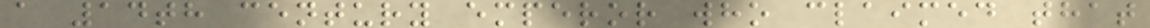a 14th century emperor who claimed that
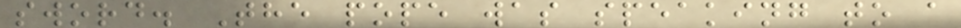sword. The pope was speaking to a
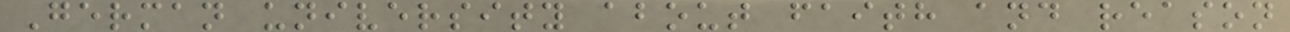German university about faith and reason
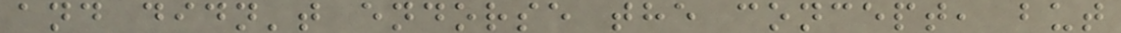and didn't endorse the concept, but
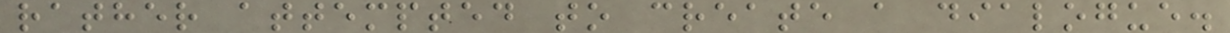rather attempted to create a dialogue.
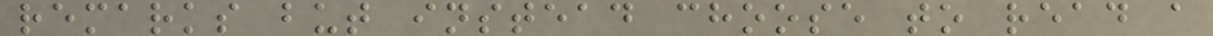remarks but instead choose to read a
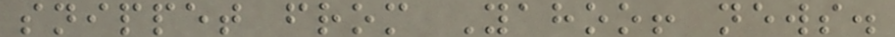snippet from Yahoo! news.
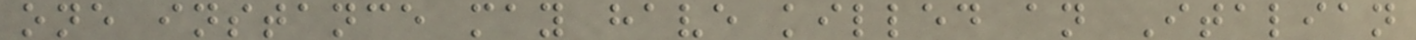one instance may have killed an Italian
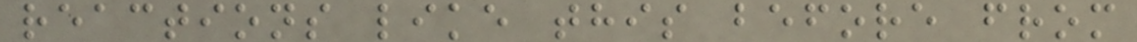reactions like this before from
